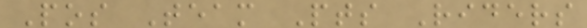Pos Team Pts Riders
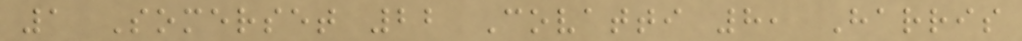1 Somerset 22 Covatti 8, Harris
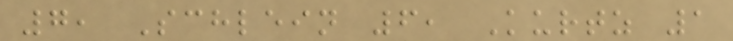7, Schlein 6, Kurtz 1
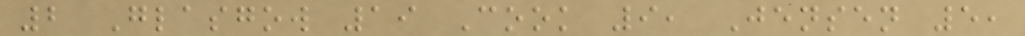2 Glasgow 19 Cook 9, Jensen 5,
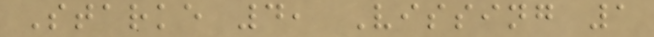Starke 4, Vissing 1
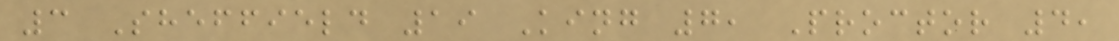3 Sheffield 19 King 7, Proctor 4,
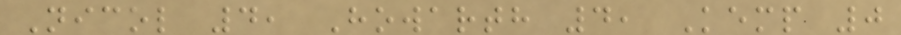Nicol 4, Howarth 4, Kemp 0
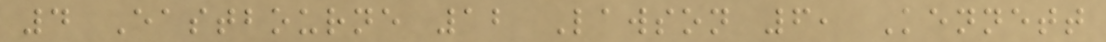4 Eastbourne 12 Lawson 6, Kennett
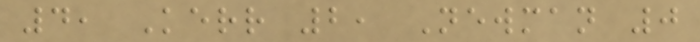4, Kerr 2, Newman 0
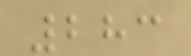283
